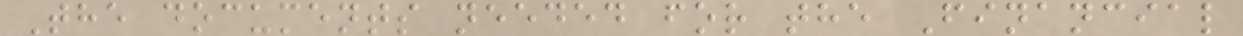The documents needed for the Financial
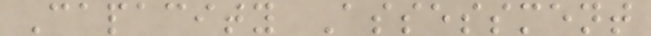Capacity Assessment
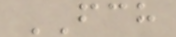FCH
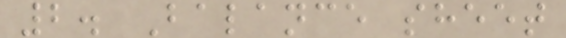2. Balance sheet
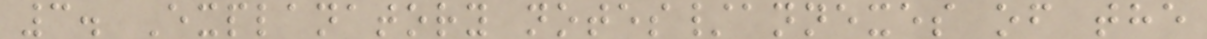3. Explanatory notes/annexes of the
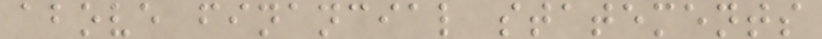above financial statements
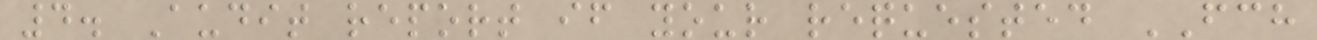4. Audit report if your requested FCH
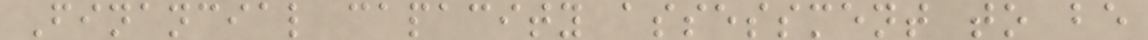Financial capacity assessment to be
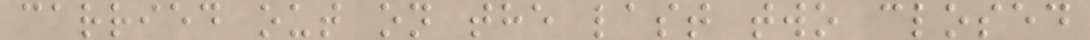carried out on the last two closed
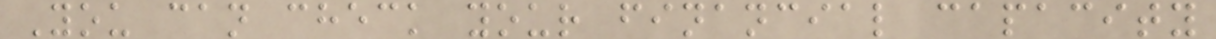You can check your financial capacity
